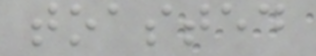toasted
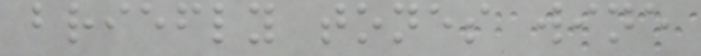briefly tones wine
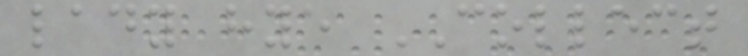lady hye COLLECT
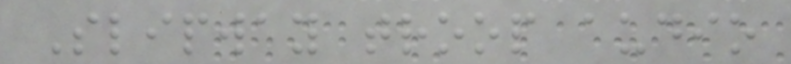Slipway troop audio
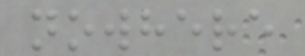nowhere
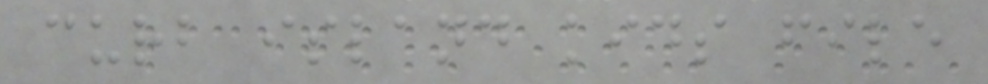curb island kids file
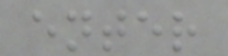enter
